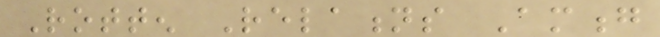Rotten Relations Among
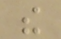the
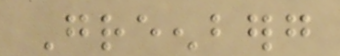Greenberg
